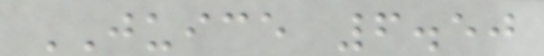JUICE 6.50
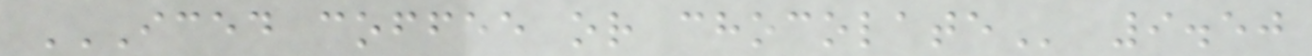ICED COFFEE OR CHOCOLATE 9.50
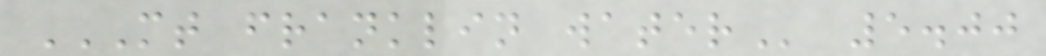MT FRANKLIN WATER 5.00
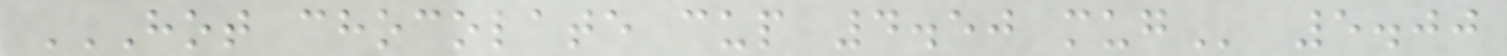HOT CHOCOLATE CUP 4.50 MUG 5.00
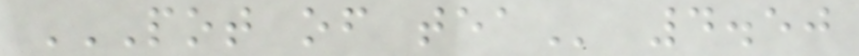POT OF TEA 4.50
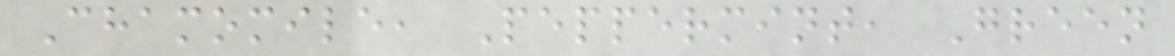Chamomile, Peppermint, Green
